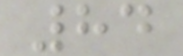84
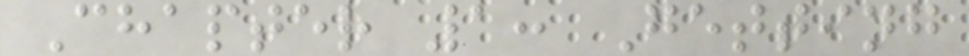Chapter 1: Getting
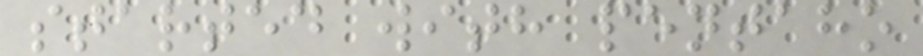started with pentaho
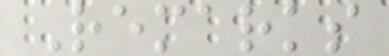Remarks
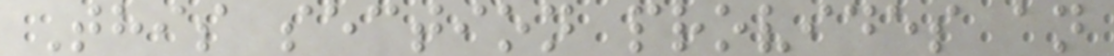This section provides an
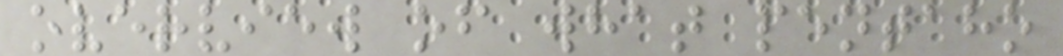overview of what pentaho
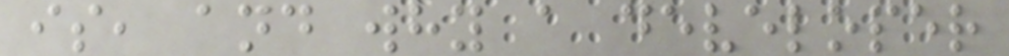is, and why a developer
